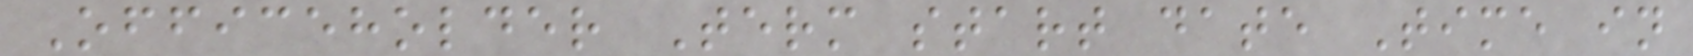Officeholder Term start date Time in
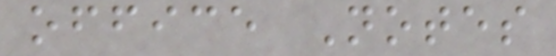office Notes
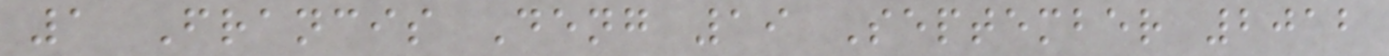1 Francis Deng 19 September 2012
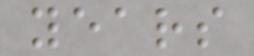years
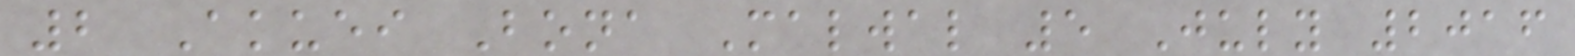2 Akuei Bona Malwal 5 July 2016
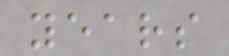years
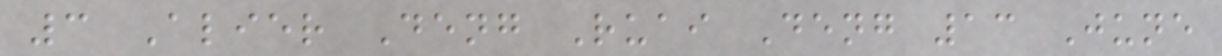3 Alier Deng Ruai Deng 13 June
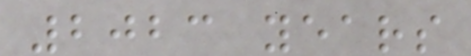2023 years
